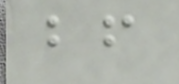bf
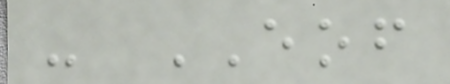- EOF
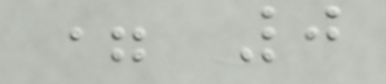= 0
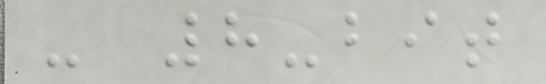- 8-bit
